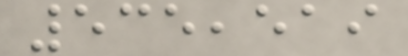535,519
